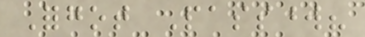Forgot Password?
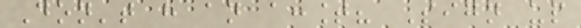Don't have an account? Sign up
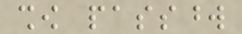show password
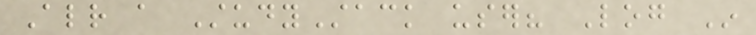Already a StudyStack user? Log In
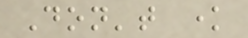Don't know
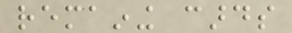remaining cards
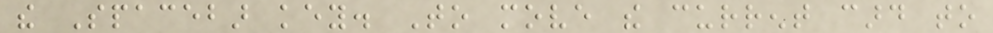the Spacebar key. To move the current card to
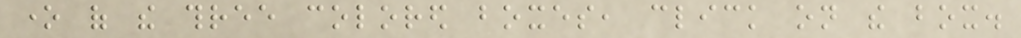one of the three colored boxes, click on the box.
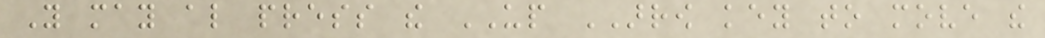You may also press the UP ARROW key to move the
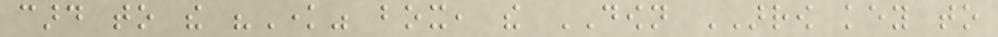card to the "Know" box, the DOWN ARROW key to
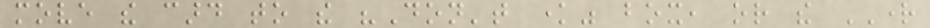move the card to the "Don't know" box, or the RIGHT
